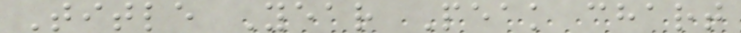Title Year Peak chart
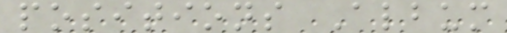positions Album
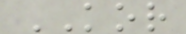KOR
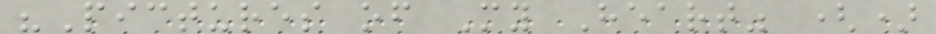"Pictures of My Heart" ()
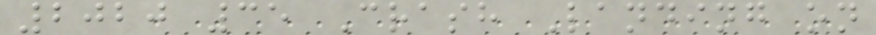2020 35 Crash Landing on
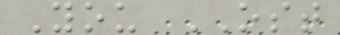You OST
